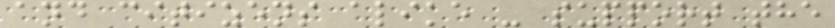and citizens alike - support the
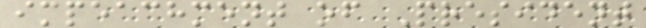impeachment of President
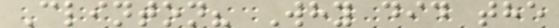Clinton? Why did the
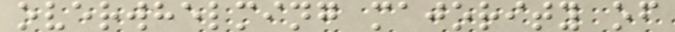overwhelming majority of
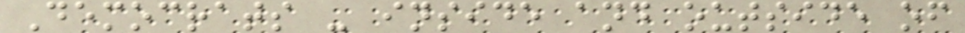Democrats - inside and outside of
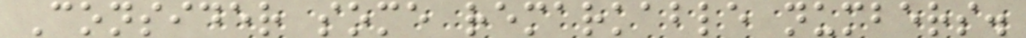Consider some remarkable numbers.
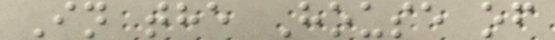In the House of
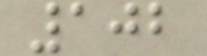102
